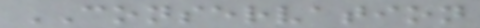CONSERVATION
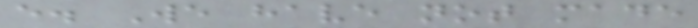e. We have not made
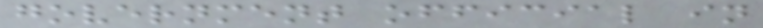government official in
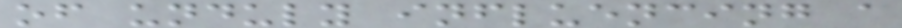of unduly influencing a
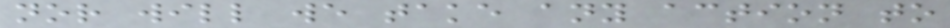nor will we take any action to
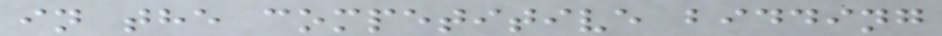in the competitive bidding
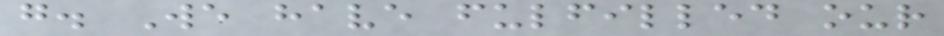g. We have fulfilled our
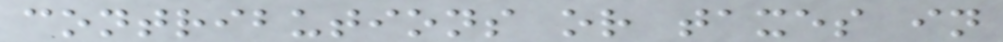contributions or taxes in
